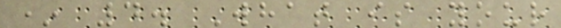* 4. What is your
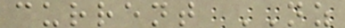current NZ
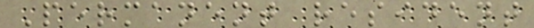Permanent resident
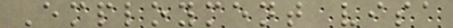Employment visa
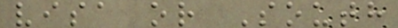visa or South
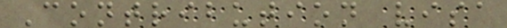Contribution visa
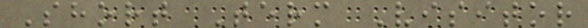Short Term Visitor
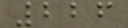226
